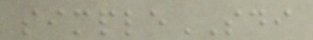simpleSDI
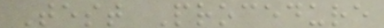Test Procedure
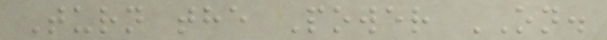Turn the Power ON.
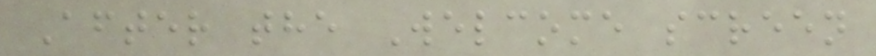After the Welcome screen
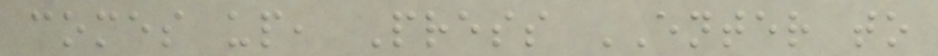comes up, Press ENTER to
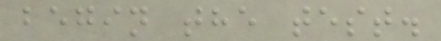begin the test.
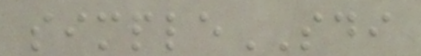simpleSDI
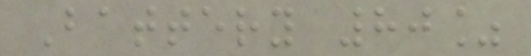Battery 80%
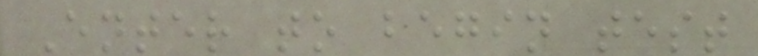Enter to begin test
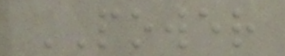POWER
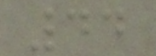44
